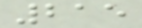215
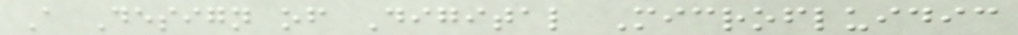A Design of Digital Microfluidic
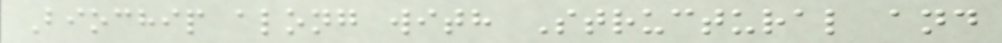Biochip along with Structural and
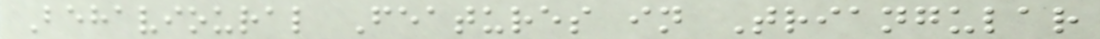Behavioural Features in Triangular
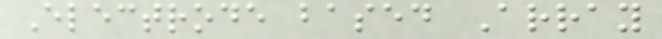Electrode based Array
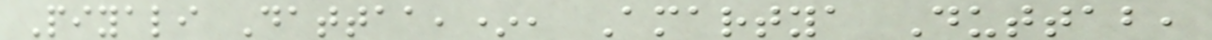Piyali Dattaa,*, Amartya Duttab,
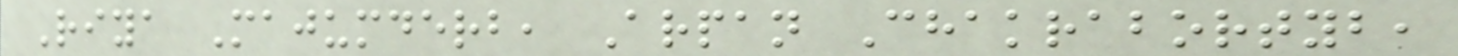Riya Majumderb, Arpan Chakrabortyb,
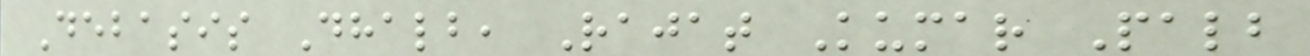Debasis Dhalb, Rajat Kumar Palb
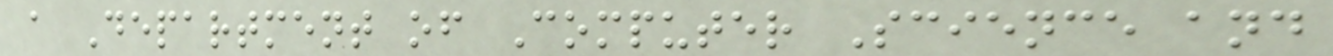a Department of Computer Science and
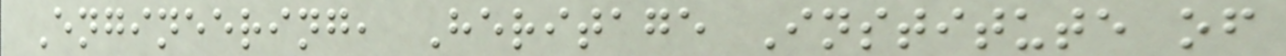Engineering, Heritage Institute of
